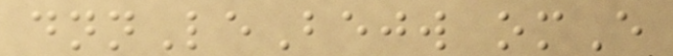dnnLeBejw omE
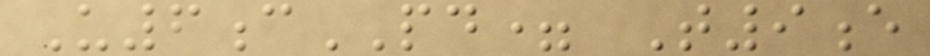U6cPD= T9e
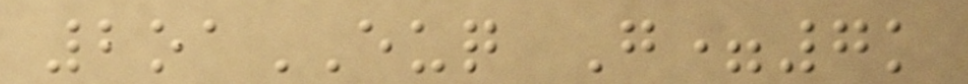2oaEUQ G=7k
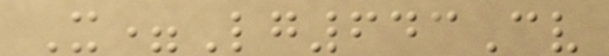X=Lg643Cv
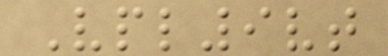Vpl9vt
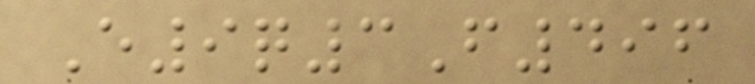E9q3F496
